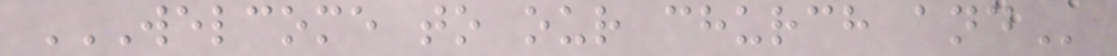WELCOME TO OUR CHURCH AND
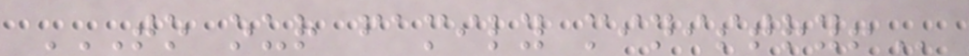TO OUR FAMILY MINISTRY!
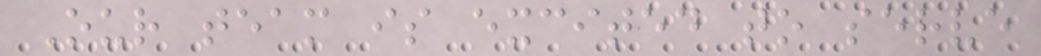Our team is excited to serve
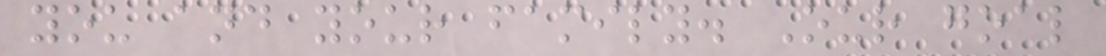you and your family. Our goal
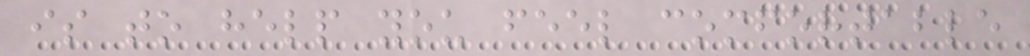is to help you feel comfortable
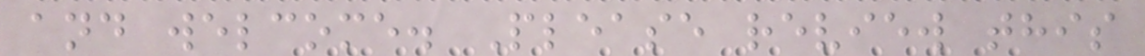and welcome. Please review this
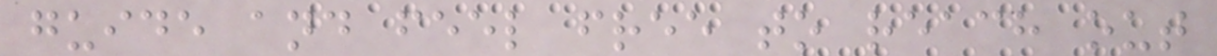guide and feel free to reach out
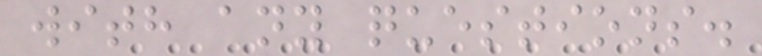with any questions.
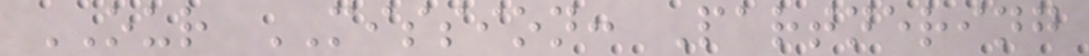OUR MISSION: Partnering
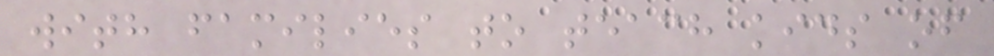with families to teach kids of
